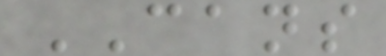CANS
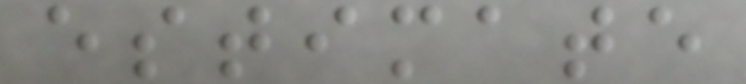estimate
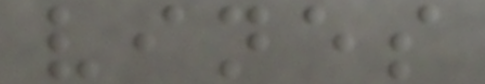vines
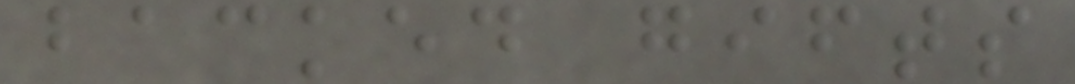backed gifts
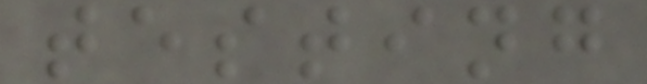testing
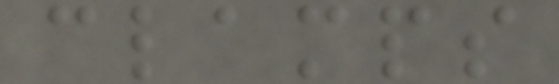clamps
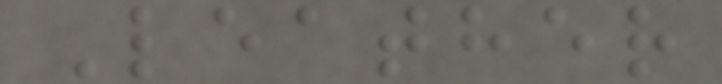Leather
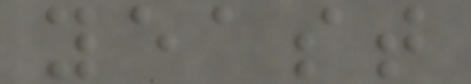yeast
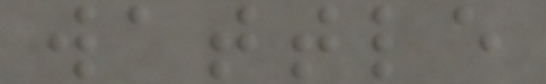wattle
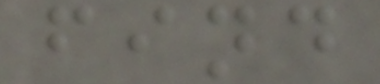find
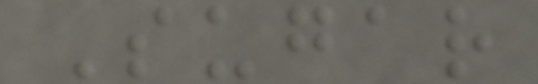Sugar
